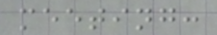meeting:
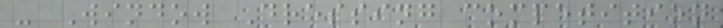- Window Dressing competition
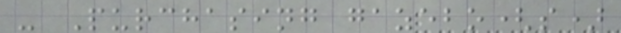- Purchasing gazebo(s)
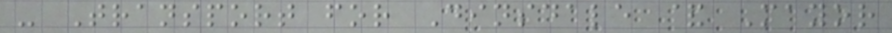- Transport for Dinsdale & Mayor
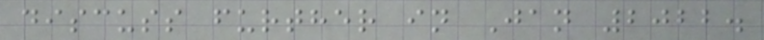discuss further in Jan 2022.
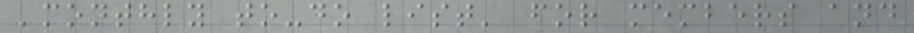'monthly to-do list' for members and
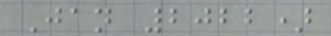Jan 2022)
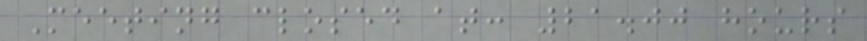Meeting closed at: 21.00 hours
